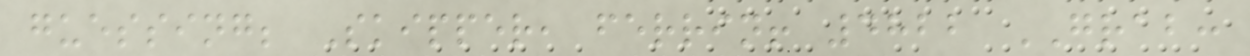guessing; Skipper, ferrin! 4822 GRAB:
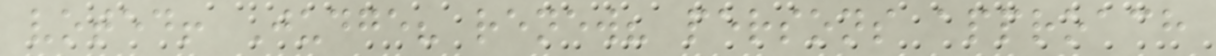voted! Judge? renew? persons approach
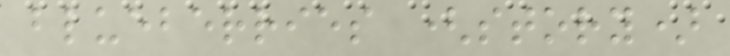blueberries (story)
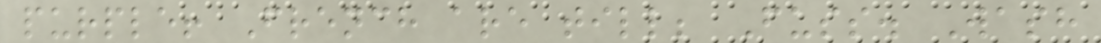purple! French are till; Fuss. Wash
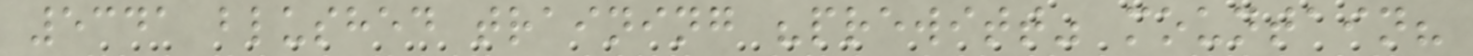5341 blushed training "prewitt" mountain?
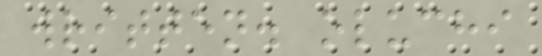written. oluchi
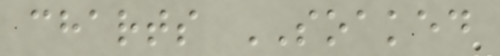charts SOAKED
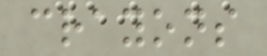crayons
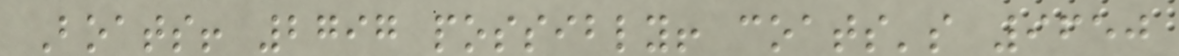Boats! 2797 possibly! coats's 9650
